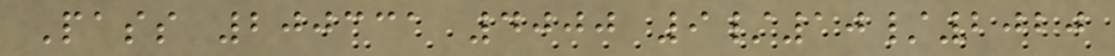Pass 200331 4000 9/10/2020
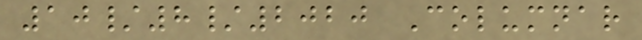10/8/2020 Columnar
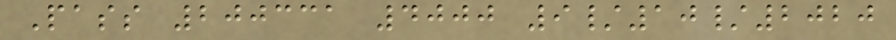Pass 200331 4000 9/10/2020
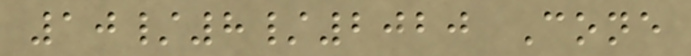10/8/2020 Cone
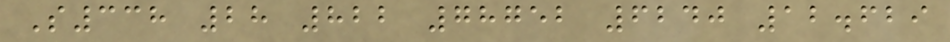S338 28 822 78752 6240 12.629
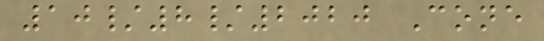10/8/2020 Cone
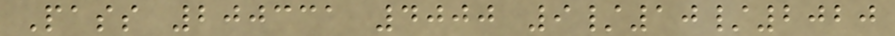Pass 200331 4000 9/10/2020
